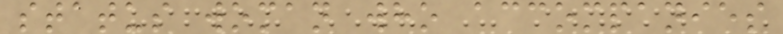status woman who accompanies
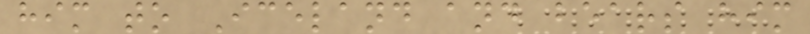him to Iceland and bears him
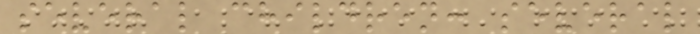several children: several
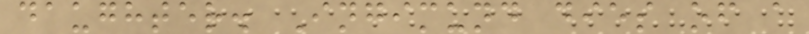daughter. Ingimund dies of a
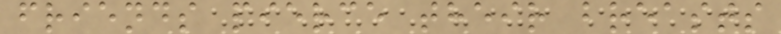friends pierce their breasts
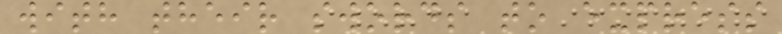with their swords to express
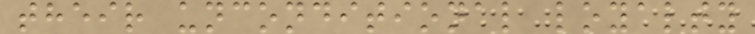their unconditional loyalty
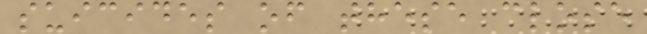suicides of these close
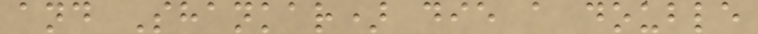and Shankar) die a double
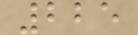225
